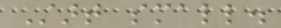Start small.
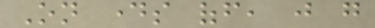On days off, just go
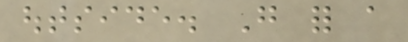outside. Go for a
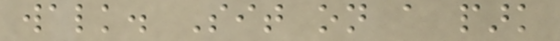walk. Sit on a park
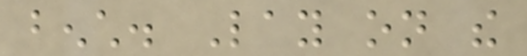bench. Lay on the
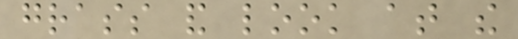grass and look at the
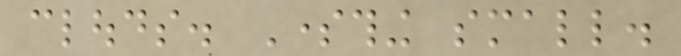clouds. Something small.
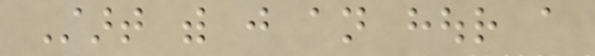Start with just an hour a
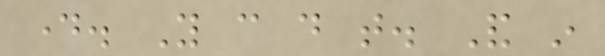day. You can do that. And in
